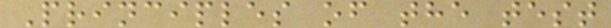Principles of the test
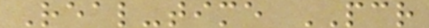Real-time PCR
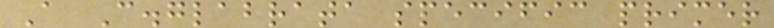A C.glabrata specific primer
